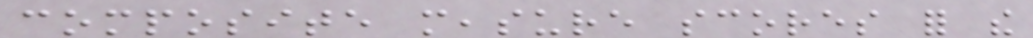composite measure scores for the
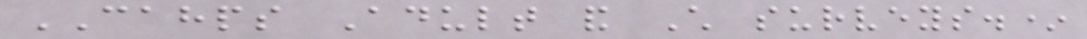CAHPS Adult and Child surveys.*
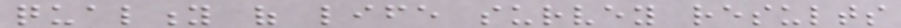quality of life survey results
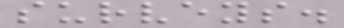surveys.
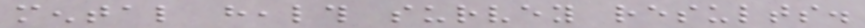mental health survey results.
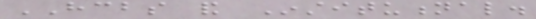HCBS and Institutional.
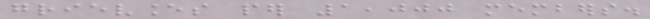grievances per 1,000 members.
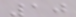10
